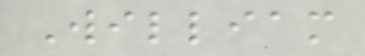William
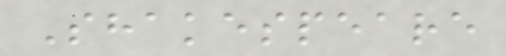Shakespeare
